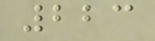223
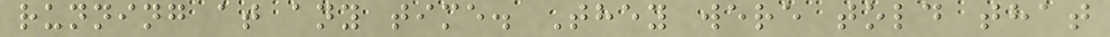running at any time. They were told that
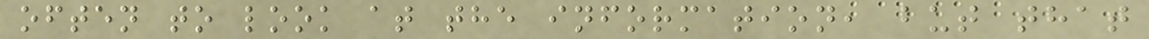often to look at the information, but that
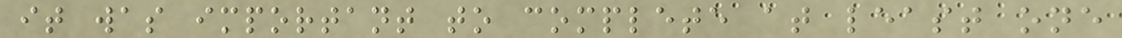it was important to complete at least one
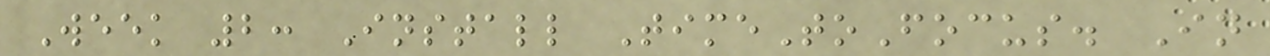Week 2: Install TimeToFocus. In
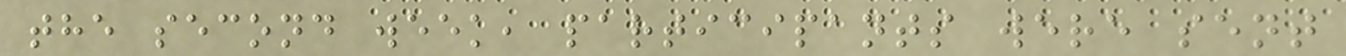the second week, participants were sent
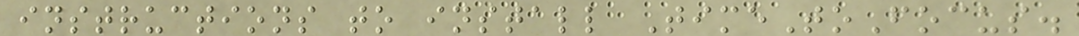instructions to install TimeToFocus.
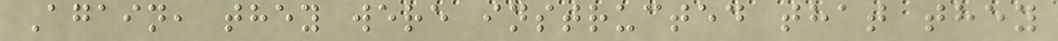Again, they were instructed that they
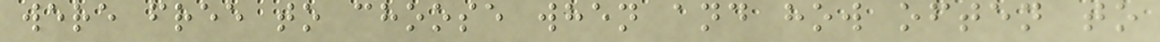were free to choose when and how often to
